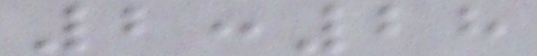2:28
